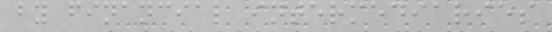by financial intermediaries
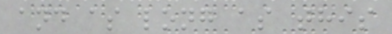and as long as this
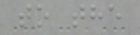to the
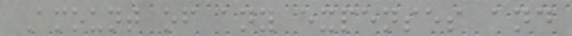Amount of any expenses and
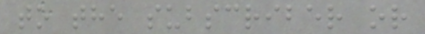to the subscriber or
